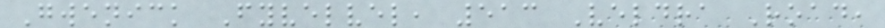Gwenick Fyvelvel, 513 Veldra Road,
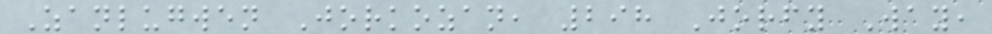Zanlugwen Jorkozan, 298 Jorfy Way,
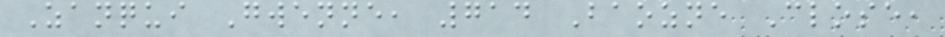Zanqui Gwenne, 714 Baozne Close,
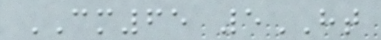CM65 5HT
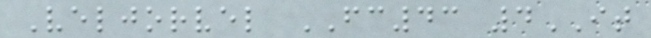Veljorvel FC43 4IT
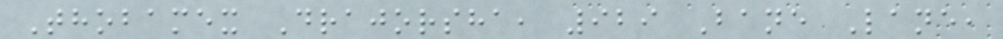Thobamex Drajorsha, 929 Bane Lane,
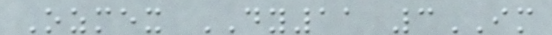Ozmex DY11 3IM
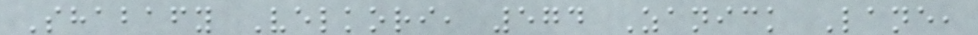Shabafy Velkori, 574 Zanick Lane,
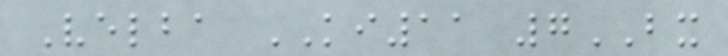Velba KI11 7BX
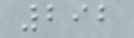292
